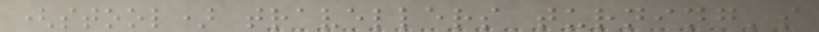(stool) travellers turning's
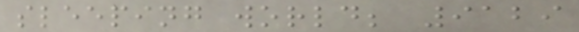sleeping world; 9129
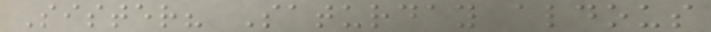Sister? Saturday aldous
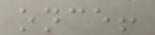once!
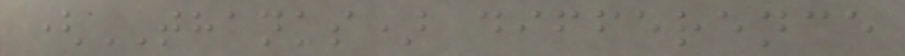(THANKS) difference
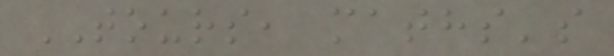TOURS, maths's
